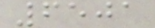6501
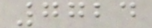7724
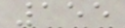155
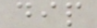dip
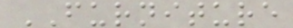FURNITURE
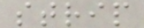strip
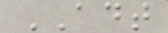ADT
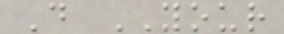D YOUR
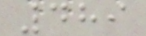489
